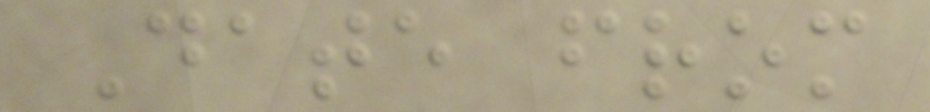Date from
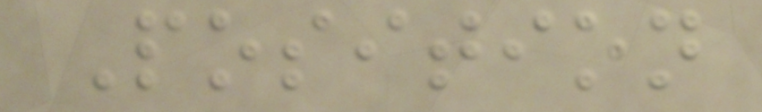Position
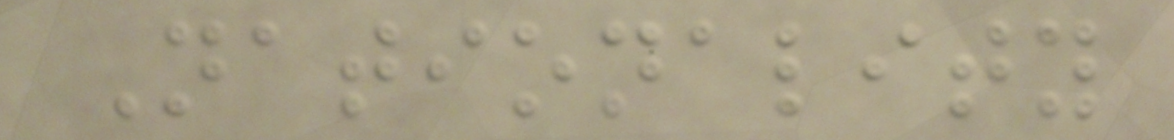Nationality
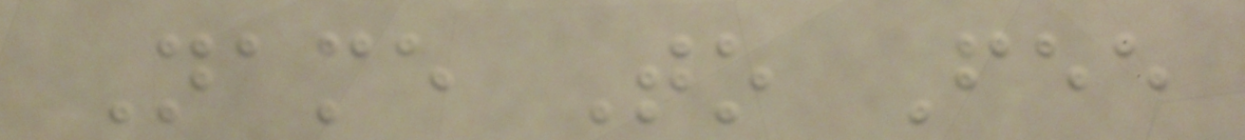Name To Fee
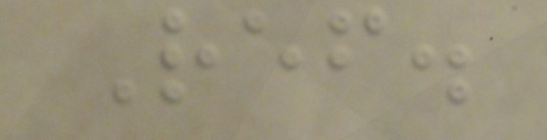Ref.
